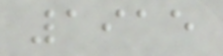1915
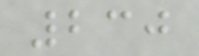230
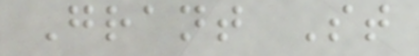Grant St
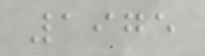1975
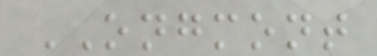ONGMONT
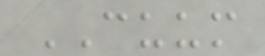CUUM
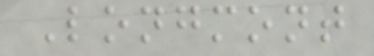Longmont
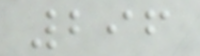296
